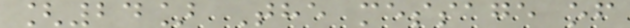[24] The message of
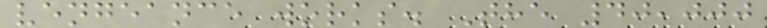vengeance works. The 40,000
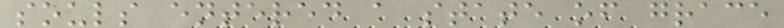souls entered a state of grace
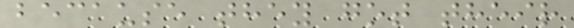because they got their
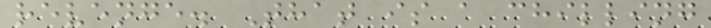revenge. That is a chilling
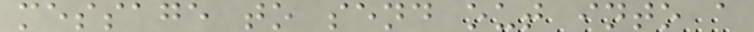message to send out into a
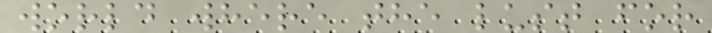world where the lust for
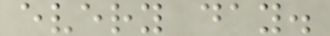every day.
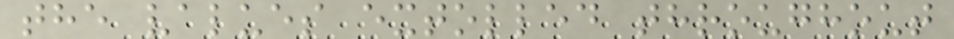the values extolled throughout
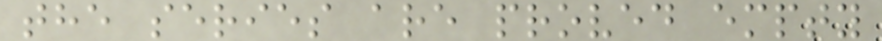the series are proved empty
